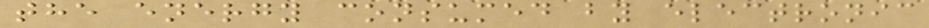the energy consumed by electronic
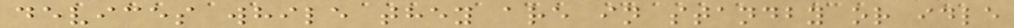devices while they are in standby or idle
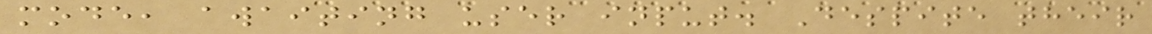mode, awaiting user input. Despite their
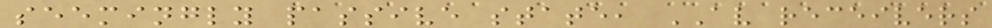seemingly passive state, AV receivers
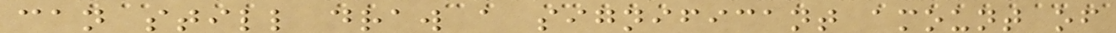can still draw a significant amount of
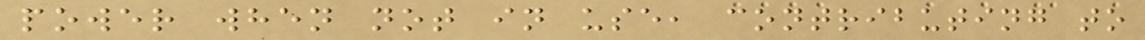power when not in use, contributing to
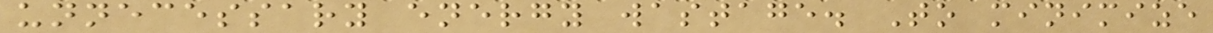unnecessary energy wastage. To minimize
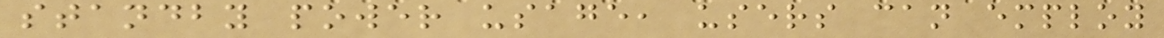standby power usage, users can employ
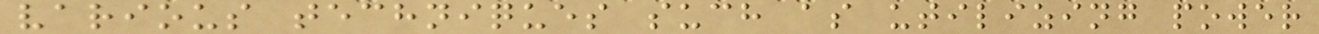various techniques such as utilizing power
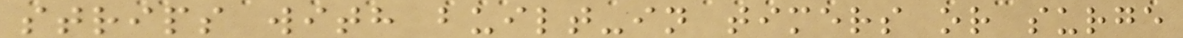strips with built-in timers or surge
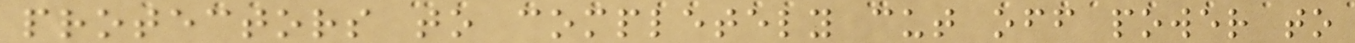protectors to completely cut off power to
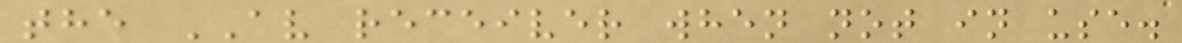the AV receiver when not in use.
